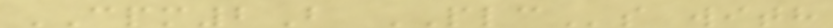CPM2B PLCs with
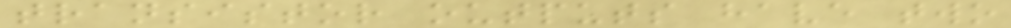transistor outputs have two
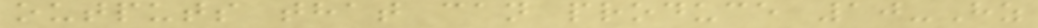outputs that can produce 10-Hz
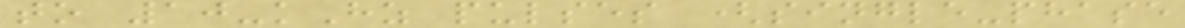to 10-kHz pulses (single-phase
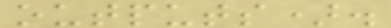outputs).
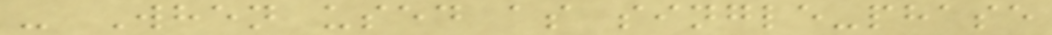- When used as single-phase
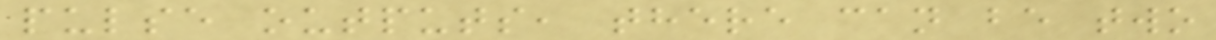pulse outputs, there can be two
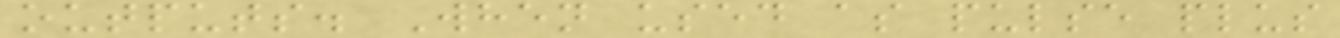outputs. When used as pulse plus
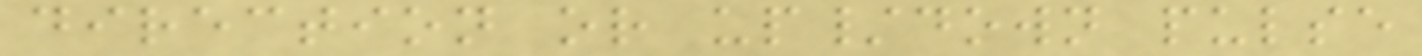direction or up/down pulse
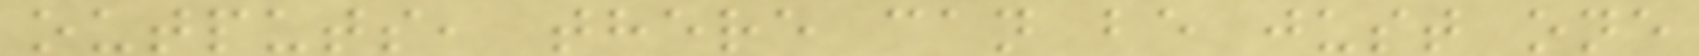outputs, there can be just one
